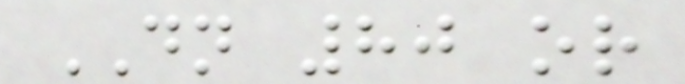DN 80 or
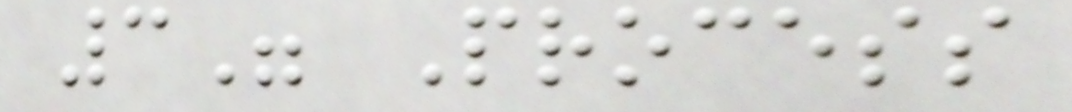3" Process
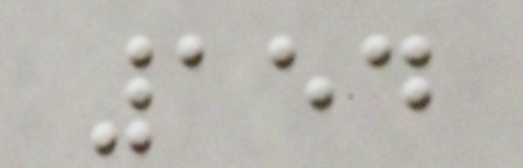154
